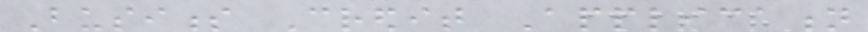Business Credit Application
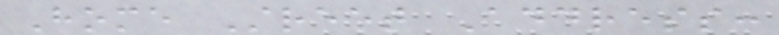Home Street Address:
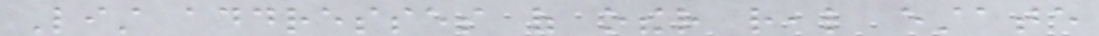List addresses of other real estate
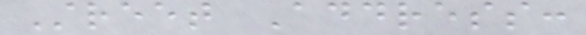Street Address:
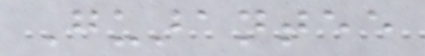Guarantee
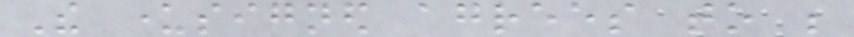The undersigned agrees to be
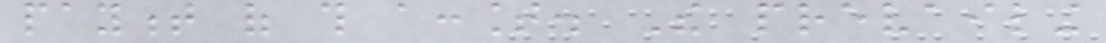payment of this account. The prevailing
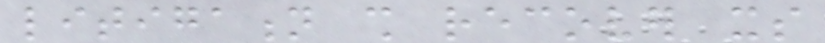litigation shall recover its
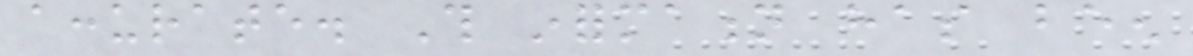accurate. This information has been
